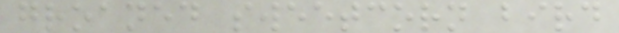groaned sweetcorn bird
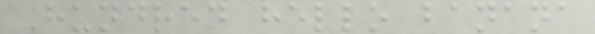Hundred hello banana
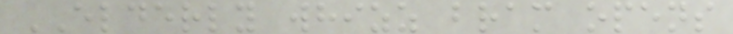ELDERLY whizz bram opens
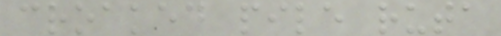croaked pile ruta
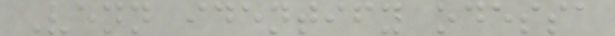Venn identify odessa
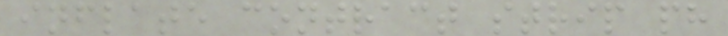inflate contract strip ph
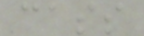cass
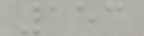153
